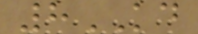8KD
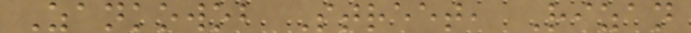Zankowob Street, Rizan
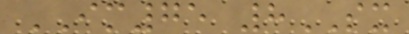IM75 8SX
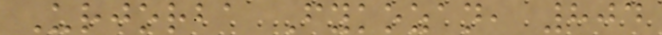Urjorba Fykozan, 804
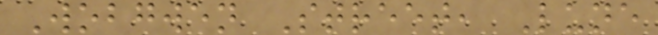Wobgwen Street, Lune
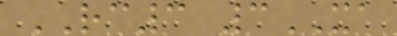RC3 3XA
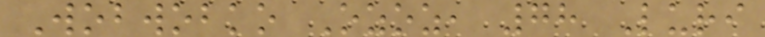Wobwobko Ozoz, 78 Luri
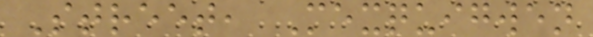Street, Mexquigwen
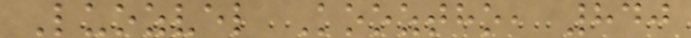Luozvel Kooztho, 840
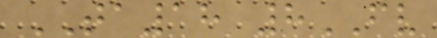TA18 8FV
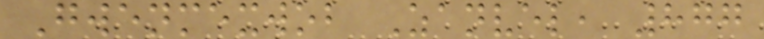Gwenmexwob Zanvel, 877
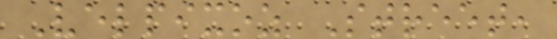Velpixoz Street,
